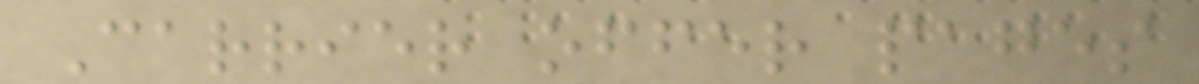Carrier offer pages
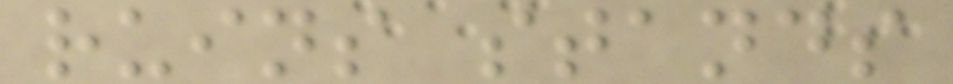ruins stands
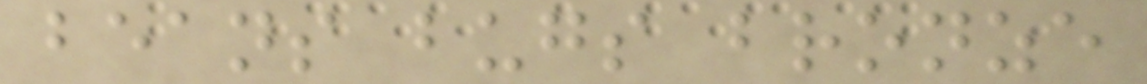beans bugs bronze
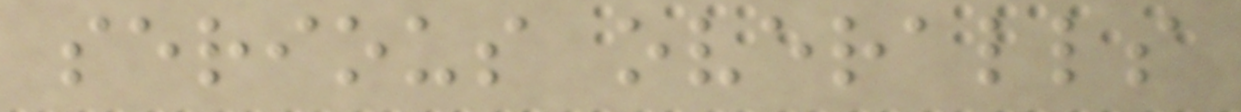serious overalls
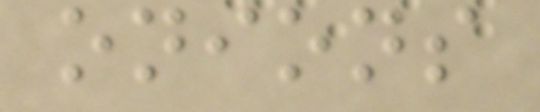onions
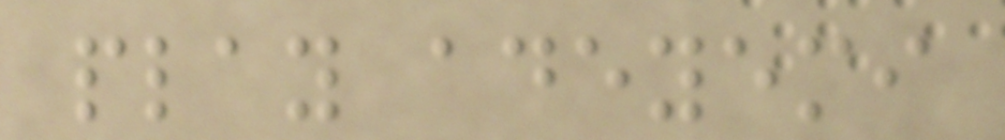play adeyemi
